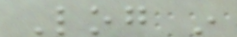Log in
